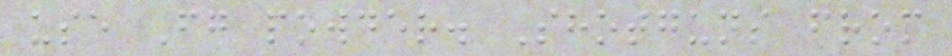use Fg powder. Shotguns from
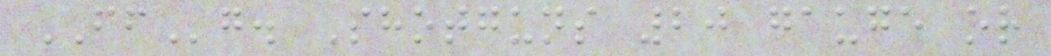FFg. Shotguns 20 gauge or
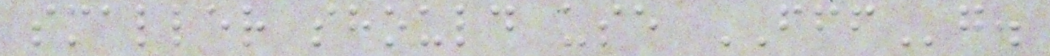smaller should use FFFg.
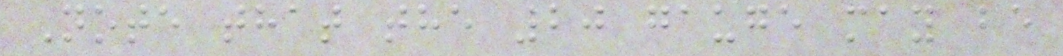Note that the 20 gauge may be
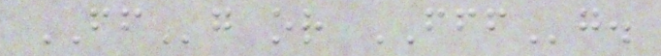FFg or FFFg.
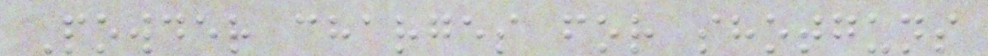Powder charges for shotguns
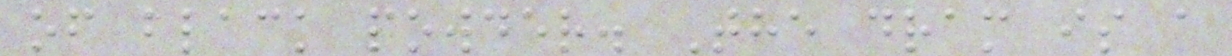of black powder. The dram is a
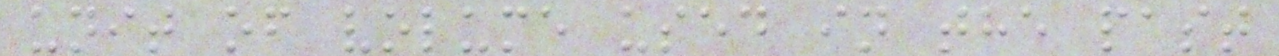unit of volume used in the past
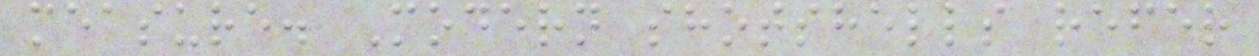measure. Modern shotshells refer
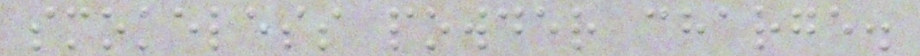smokeless powder charge.
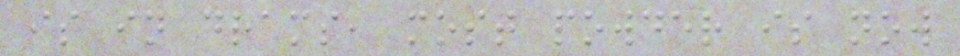is in drams, most powder is now
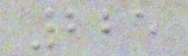225
